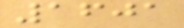1601
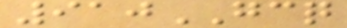910GCQ
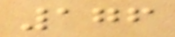176
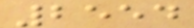2554
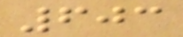603
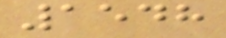1548
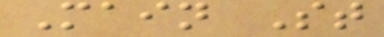Main St
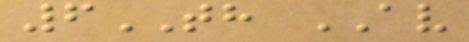6TH AV
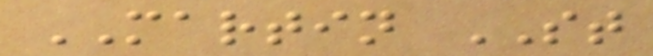MARTIN ST
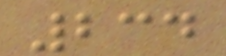234
